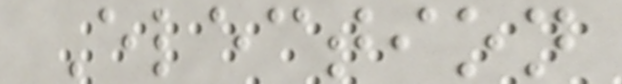Election
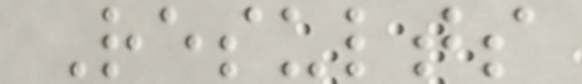Results
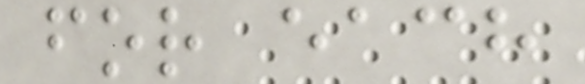for each
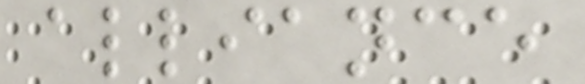alliance
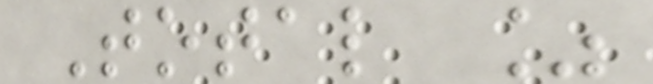Total %
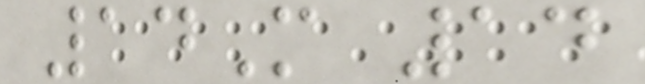14M 14
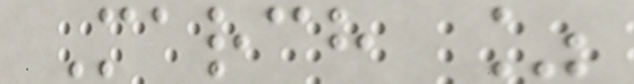March %
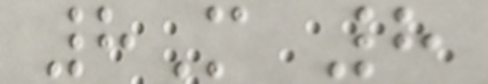8M 8
